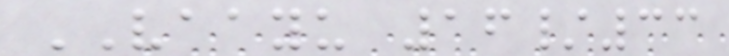VAAYU 16/33
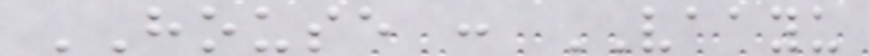HOUSE : VAAYU
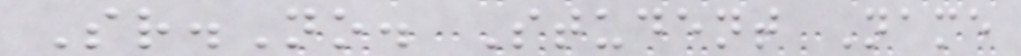Sr.No. Student Name
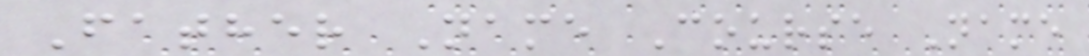Father Name Course Name
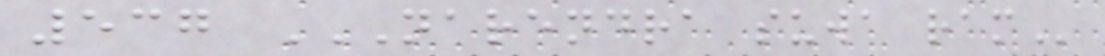537 NARENDRA SUWA RAM
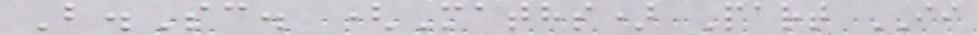B.Sc. (Maths) Part II
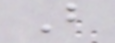B
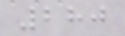280
